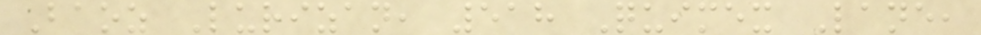Baoz Lurizan, 518 Quimex Lane,
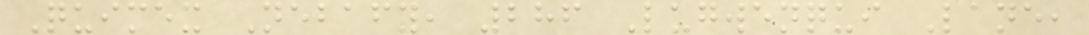Quimex Nebafy, 286 Lugwenqui Lane,
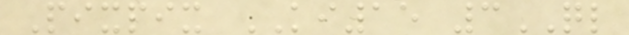Pixpix KI15 3QL
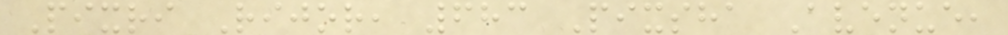Pixri Rijor, 683 Pixsha Avenue,
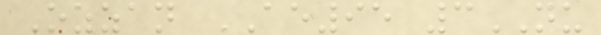Ozzan AE95 3NU
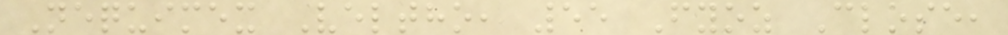Nequimex Veltho, 55 Fyoz Close,
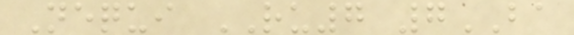Nequi RU7 7BA
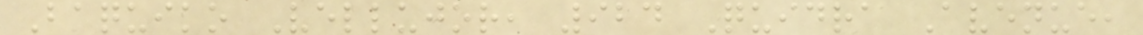Baquiko Vellujor, 924 Quidra Avenue,
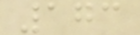173
